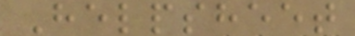Helpsheet
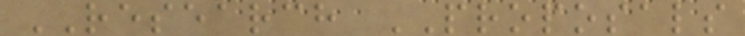RESEARCH PROPOSALS
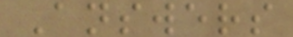Answers
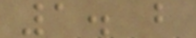1. b
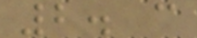2. c
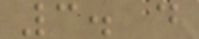3. d
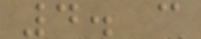4. c
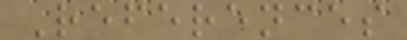References
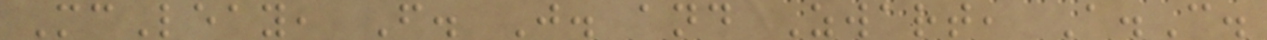McLeay, F. J. and Zwart, A.C.
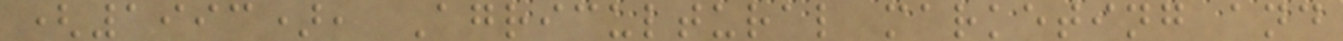(1993), Agricultural marketing and
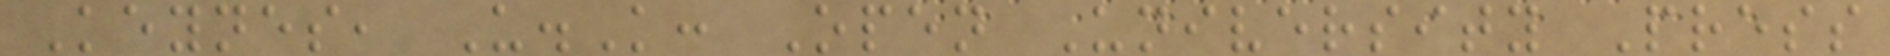Keynes, U.K: Open University Press
